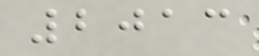2013
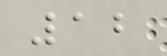12
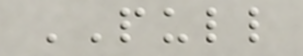PULL
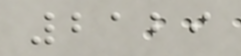2129
